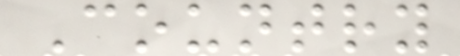Country
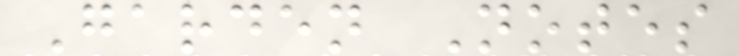Garden Notes
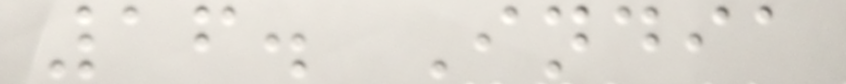16. India
